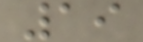19
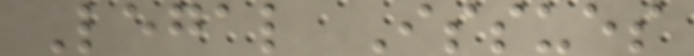Legal Issues
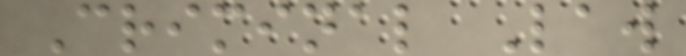Criminal Law
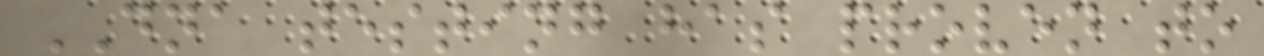DNA testing has proven to
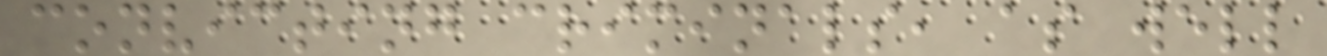convicting criminals, as well
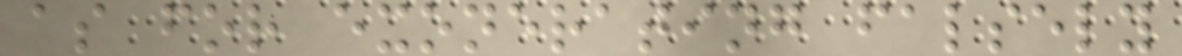as for exonerating falsely
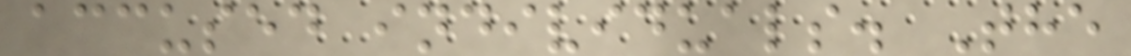accused individuals. The
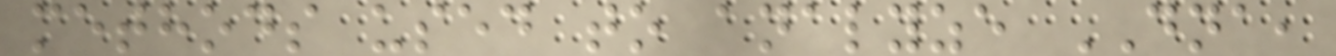methods used to analyze DNA,
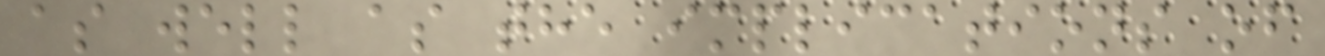as well as the implications of
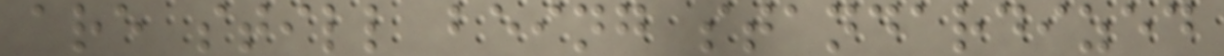are still being standardized
